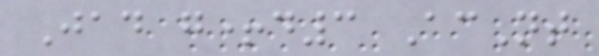Jad g+d3 AcNt
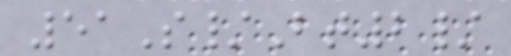51S/Bt2/
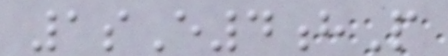1sE4hP
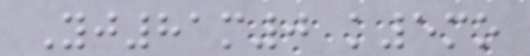Yj81m0 k5mo
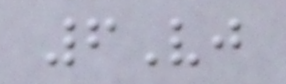6Vj
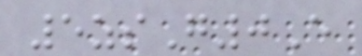5zsG0E
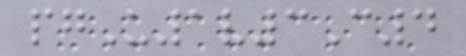pgU1v3C4
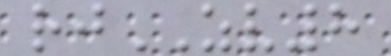rjZV8
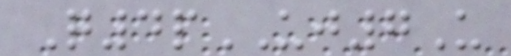Q4pUJ7U
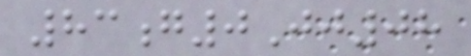83g0Jj08
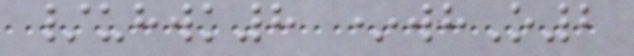/uhwk8 *whO2
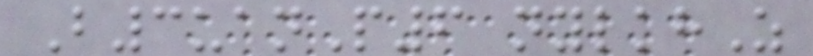B3uanP6 nylkhZ
